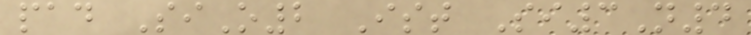pad SiO2 Ist Si3N4
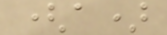(a)
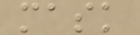mask
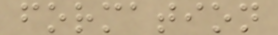formation
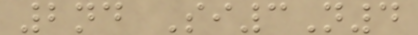2nd Si3N4
